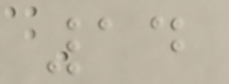14
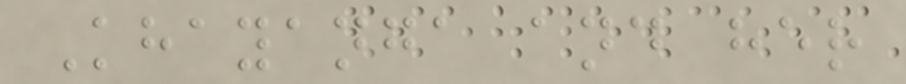Khayanga and her
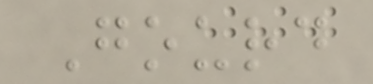Gourd
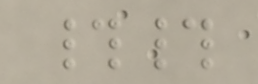##
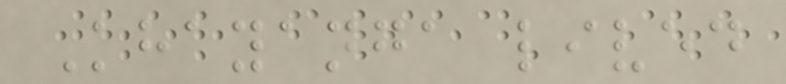Khayanga lived
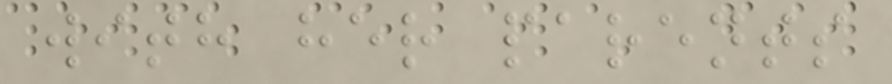with her parents
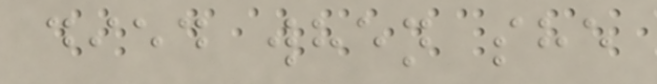died when she
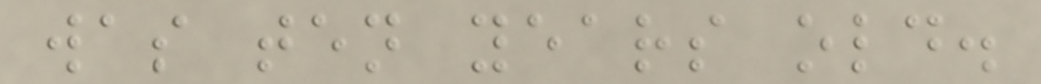was ten years old.
